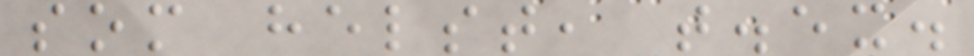som helst, t.ex.
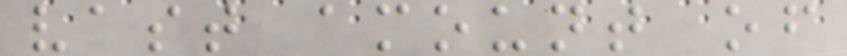vast amount of
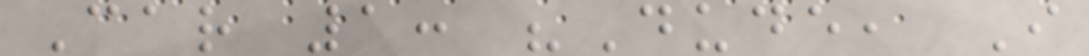Car 1: "Dude, I
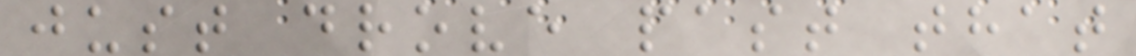just drove past that
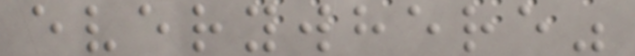everywhere"
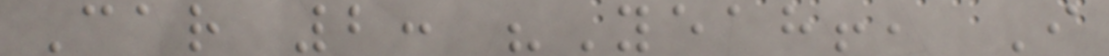Car 2: "Yeah!, I
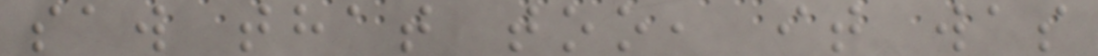saw that too, it was
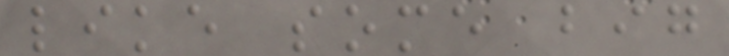like some big
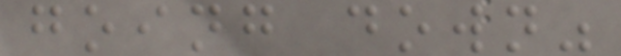going down"
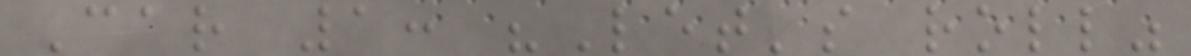Car 1: "Let's roll"
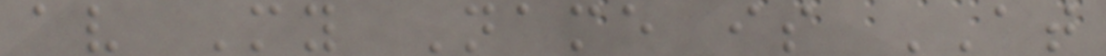av My Name is AT
